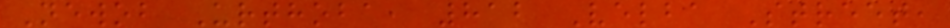Newob Urthoba, 812 Velba Street,
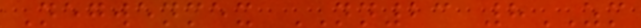Negwenmex NN23 8ZM
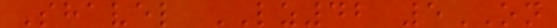Shavel LZ42 5ON
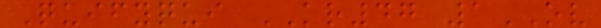Quifyqui KR47 1OV
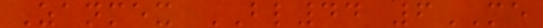Zanmex BL44 6ME
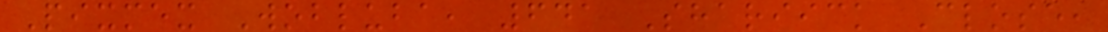Pixmex Wobluba, 641 Shariick Close,
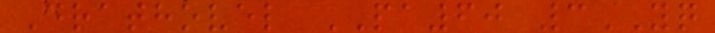Drathovel PA60 3YQ
